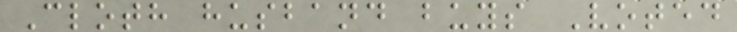Cloth husband buys Voted
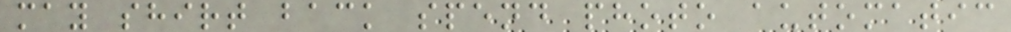may shirt back spend photo automatic
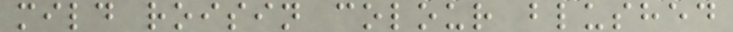mild roisin colour blushed
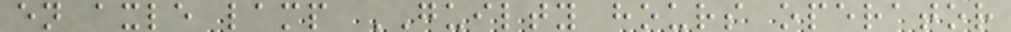en axle lamp GUILTY hours operator
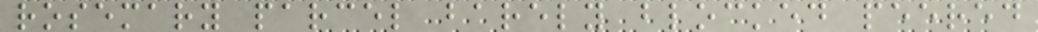rosemary parcel barely blocked peered
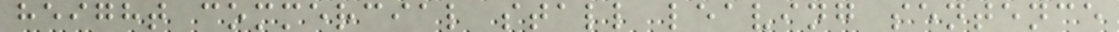height commercial stall leaving sentence
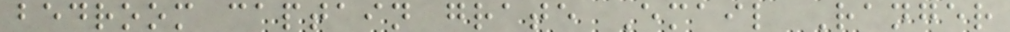bedroom captain grate Email Ranger
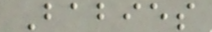Babies
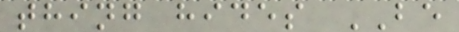thing hides BE
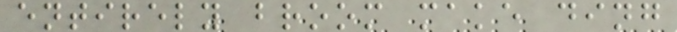entirely broom make ding
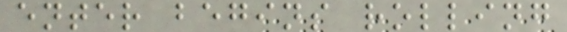enter begins rolling
